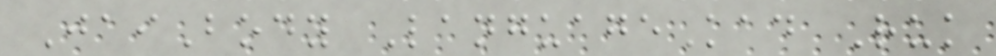JaiBody LanguageKad Ruk
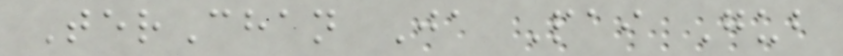TerChan Ja Pai Gub
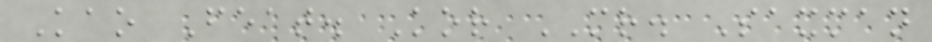Kao Feat. Kor MR. Saxman
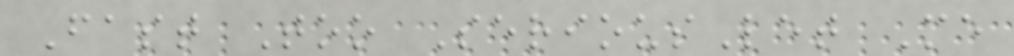Fast Too SeriousLet Me
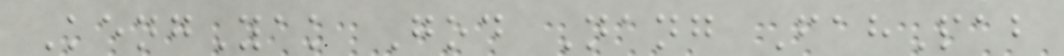KengYak God Nang FahPab
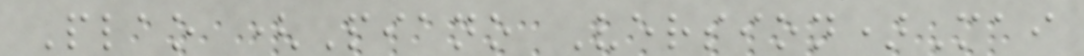Plao (Piano Version)Mai
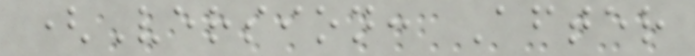(Version: After
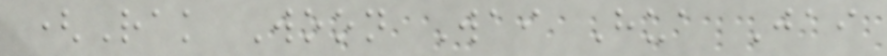(Rak Woon Wai Hua Jai
